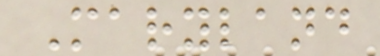Maryland
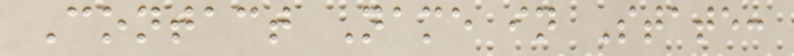Contact Name in State:
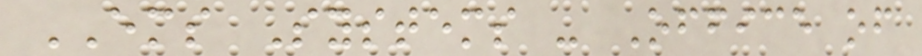EMS Systems - Office of
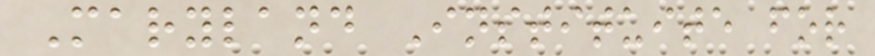Maryland Instituite for
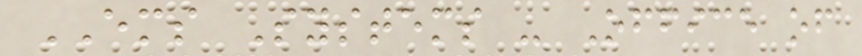EMS Systems - Office of
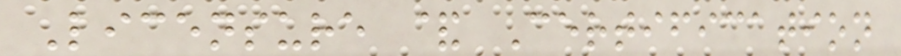Licensure & Certification
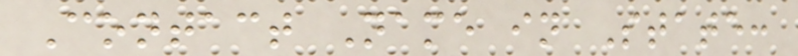Contact Name in State:
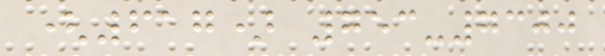(617) 753-7300
